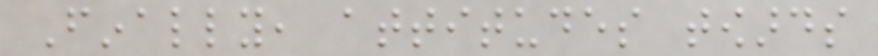Finally, attitudes towards
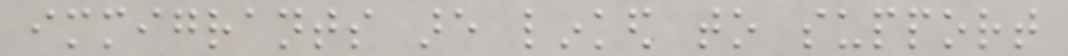immigrants are linked to support
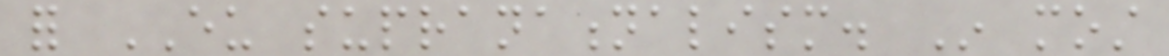for EU supranationalism. In most
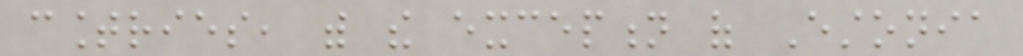countries, with the exception of Estonia
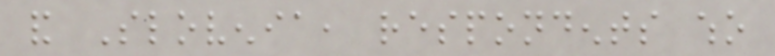and Slovenia, respondents who
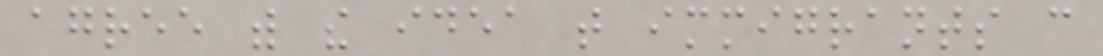agree with the idea that immigrants can
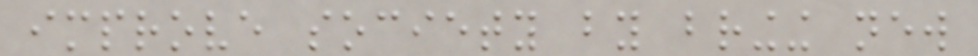improve society by bringing new
